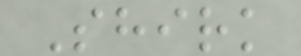Shirk
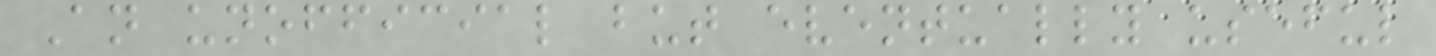An unofficial but eventually useful
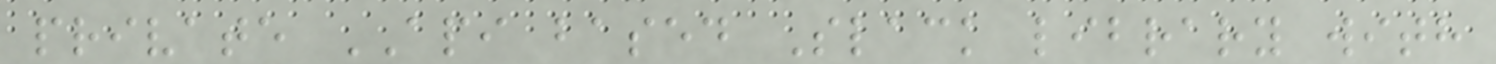private API based Slack library with
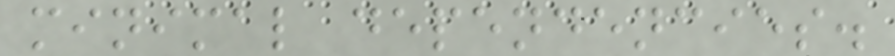minimal dependencies.
